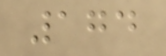174
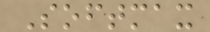Softmax
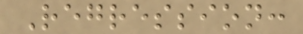Regression:
